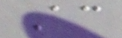According
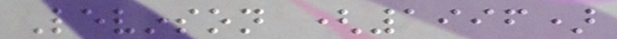Levinson (1996)
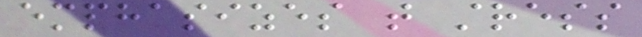emphasizes that stress
